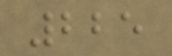225
